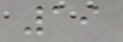19
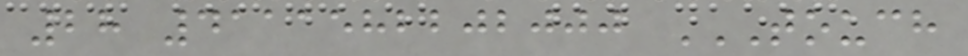28 4111582202000 TOUCH
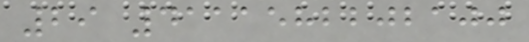29 4111582202100
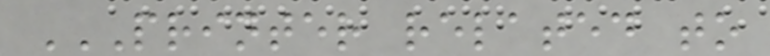PRINTER RELATED TO
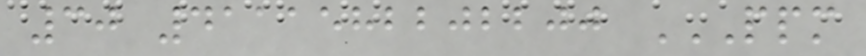30 4111582202200 PPM
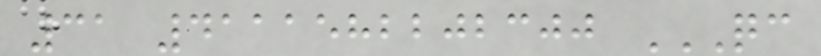31 4111582202300 QC
